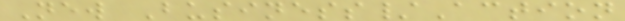New Business/Action
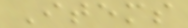Items
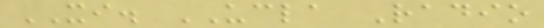XI. UCLA Radio
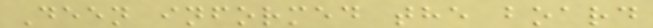Deen informed the board
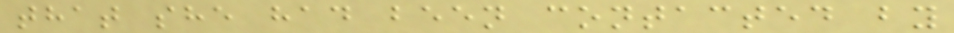that she had been contacted by
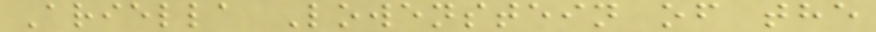Ariella Lowenstein of the
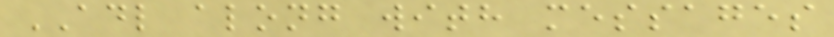ADL along with messages
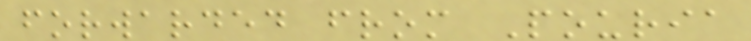forwarded from Pouria
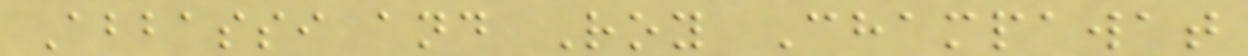Abbassi and Roy Champawat
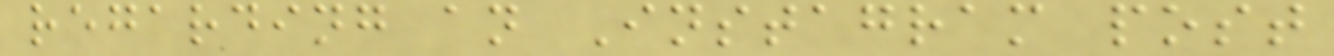regarding an Instagram post
